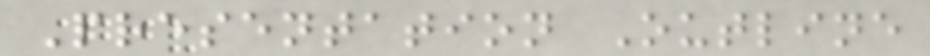Presentation Outline
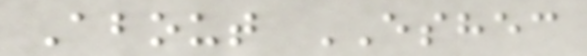About ESHEC
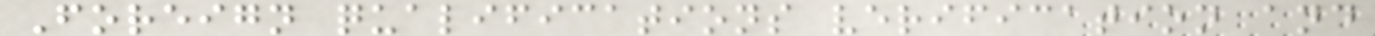Foreign qualifications verification and
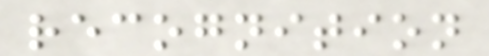recognition
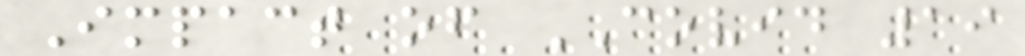Impact of COVID 19
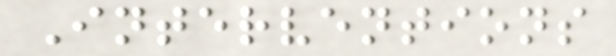Interventions
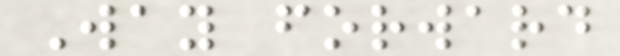Way forward
